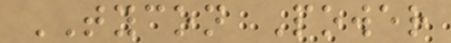TYCON Power
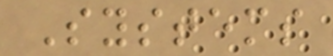Systems
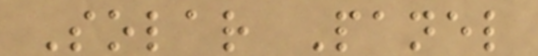Solar Panel
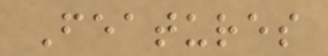Features
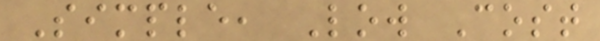Simple, Low Cost
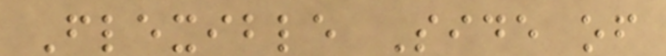Flexible Side of
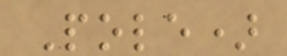Pole)
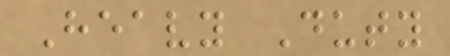Heavy Duty
